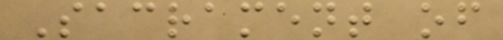Sacrament of
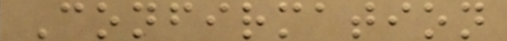Confirmation
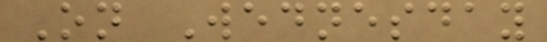On Wednesday
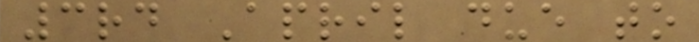3rd April due to
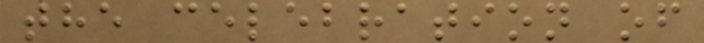the celebration of
